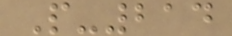P-214
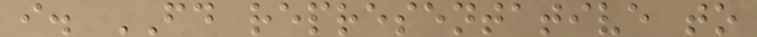i. FD representative to
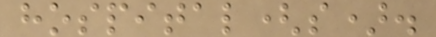hospital(s).
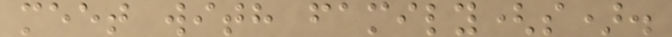meet with family(s).
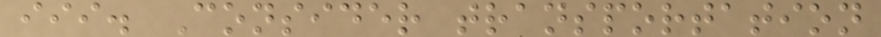iii. Consider transportation
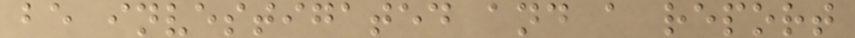be investigated and a report
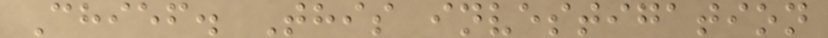Chief. This investigation
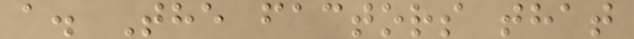a. The factors that
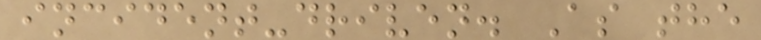incident-driven. As the
